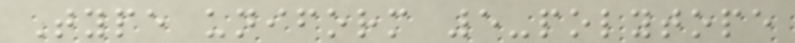Type uniform 5-polytope
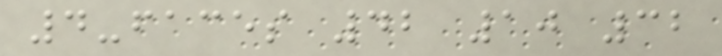4-faces 42 10 32
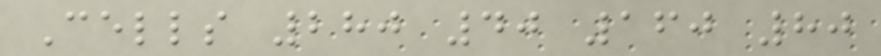Cells 280 40 160 80
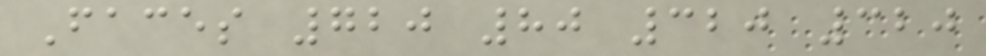Faces 720 80 320 320
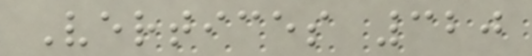Vertices 320
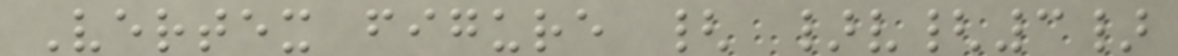Vertex figure { }v{3}
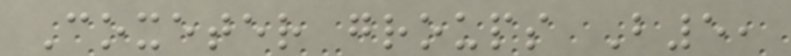Coxeter groups B5,
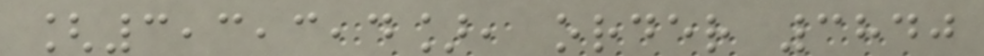[3,3,3,4], order 3840
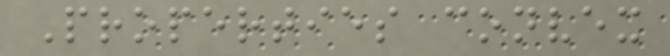Properties convex
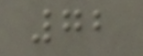72
